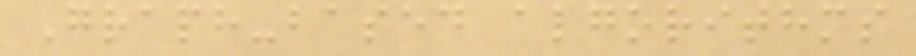Graph-based algorithms
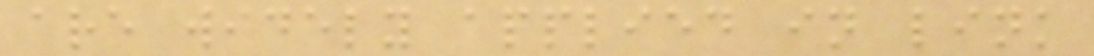are widely applied in link
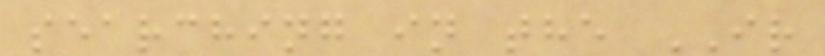searching in the IR
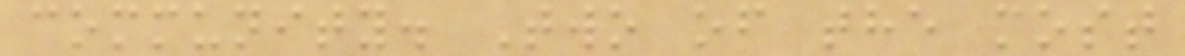community. Two of the most
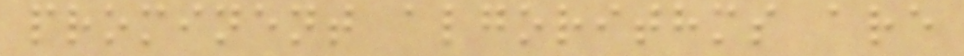prominent algorithms are
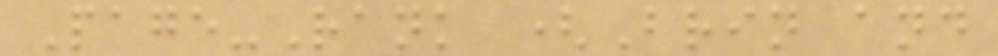Page-Rank (Brin and
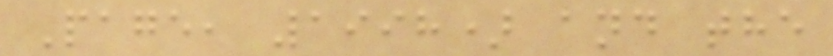Page, 1998) and the
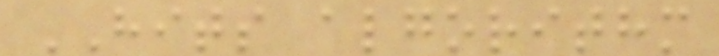HITS algorithm
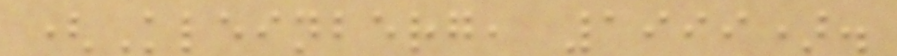(Kleinberg, 1999).
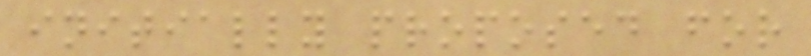initially proposed for
